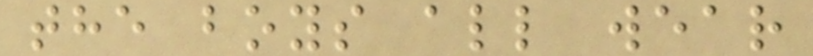the boys all wear
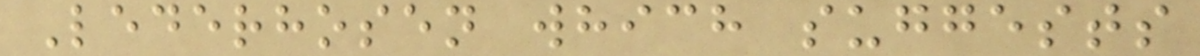Lederhosen which suggests
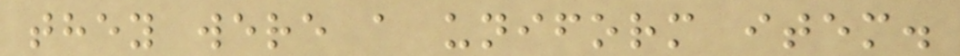they were a uniform item.
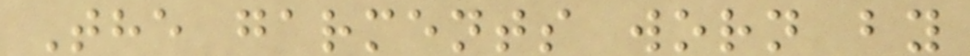The garments worn by
